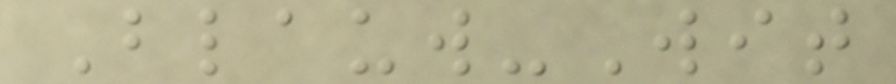Blauw-Wit
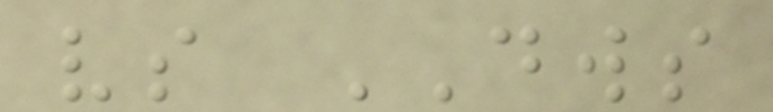vs DWS
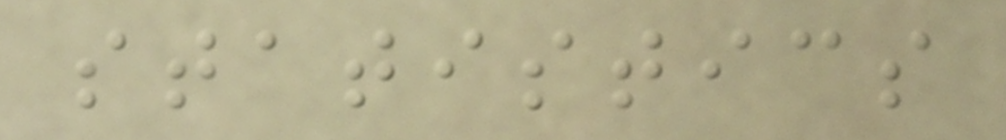statistics
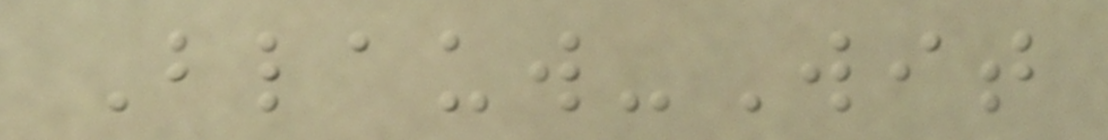Blauw-Wit
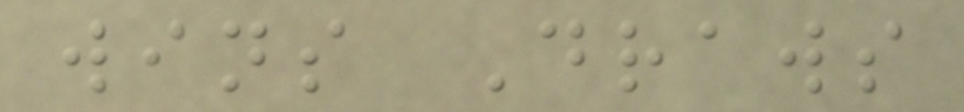wins Draws
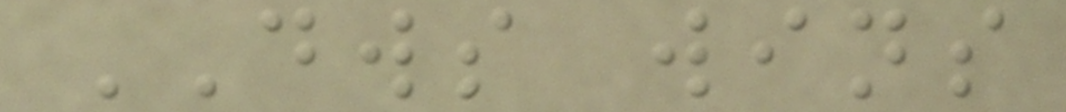DWS wins
